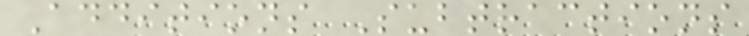Additions Subtractions
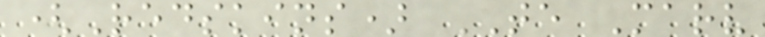(Redskins) TE Marv
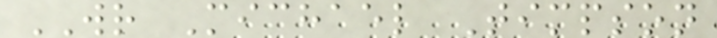WR Michael Timpson
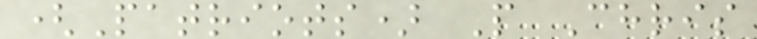(Patriots) P Chris
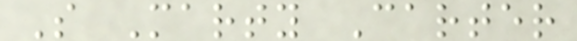S Marty Carter
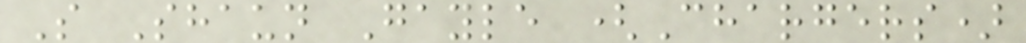S Shaun Gayle (Chargers)
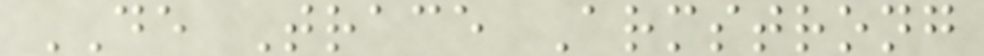DE Trace Armstrong
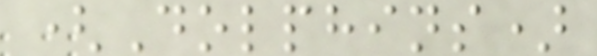(Dolphins)
